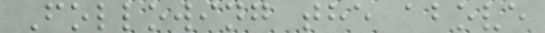Following the above
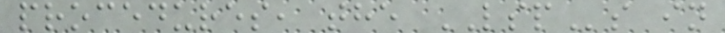procedures, the LSPs in
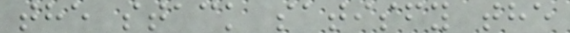the stack satisfy the
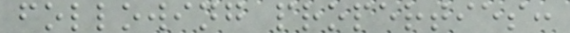following properties:
